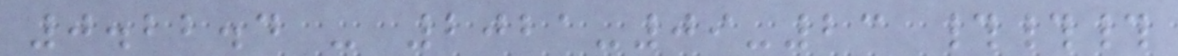0.22.4 - 2021-09-23 ###
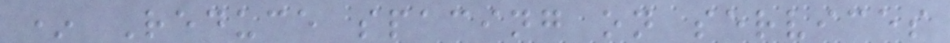* Reduce spacing on services
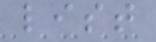list
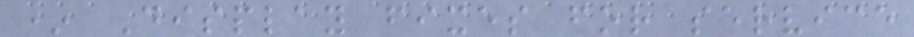* Display fixes for service
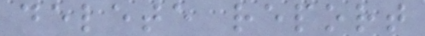delete report
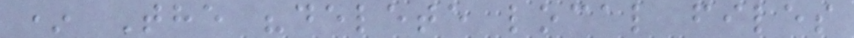* The "delete local files
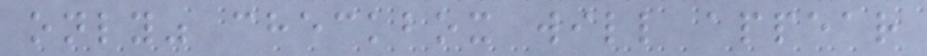only" checkbox will appear
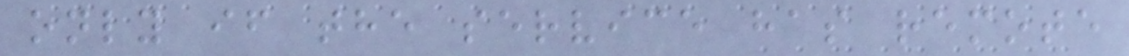only if the service has remote
